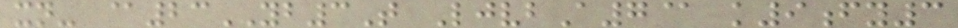xn- @23YB3T LjvbA7@ k9fy3
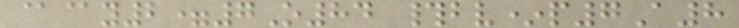@@y2=7O84 #bv*p7A8
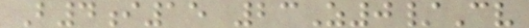B4i15 23Z0/Cv
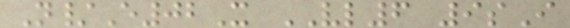N/E02X VL6 9sI
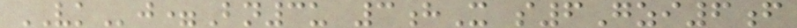VKj=Bn3u 3hX s6Gzi6f
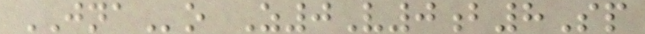JNAo Z0V0b8Sp
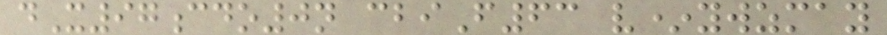dX97cdo0n cbiF63 v*ywzmay
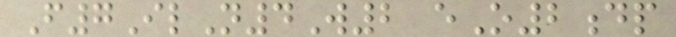F7IlN4W2 eO2dp
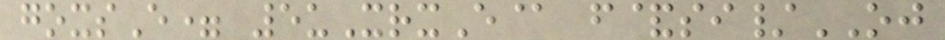goxsE= 5uXrxE@ f&si/OJ
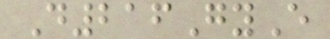D216GyE
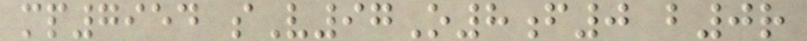mp7954 sV97O8f0 b0r
